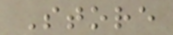Store
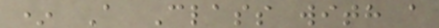* A Class with a
